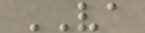VA
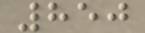850
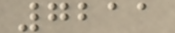7211
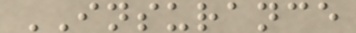INSURANCE
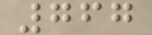767
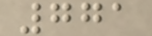771
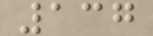137
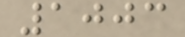1003
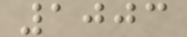1003
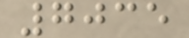7035
